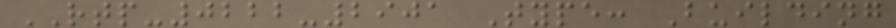RTP-0222-2901 Type: Building
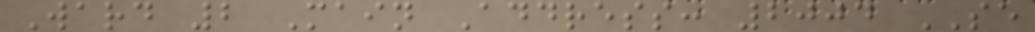Ward 2 Main Address: 2004 SE
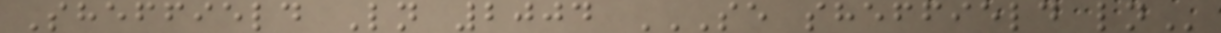Sheffield Ln 2004 SE SHEFFIELD LN
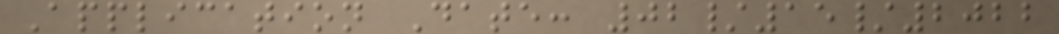Application Date: 02/15/2022
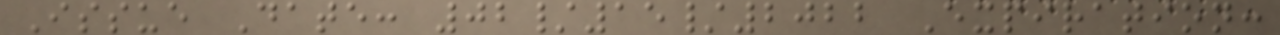Issue Date: 02/15/2022 Expiration:
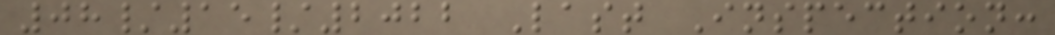08/15/2022 Last Inspection:
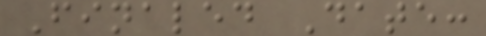Finaled Date:
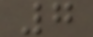7
